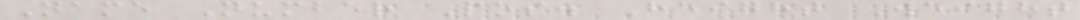Name Number Pos. Height Weight
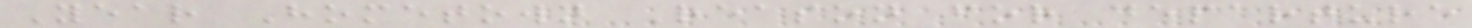Year Hometown Reason for departure
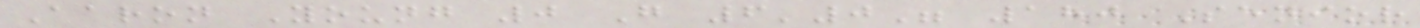Aaron Young 0 G 6'0" 180 Senior
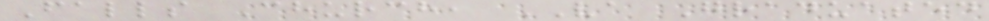Falls Church, VA Graduated
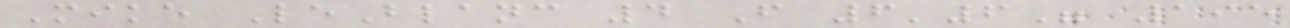Mike LeBlanc 4 F 6'6" 195
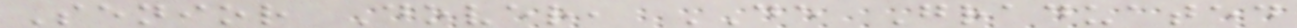Senior Dover, DE Graduated
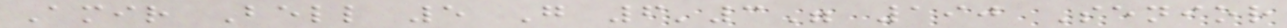Amir Bell 5 G 6'3" 190 Senior
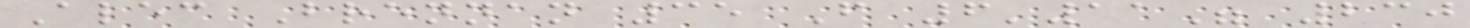Alec Brennan 35 F 6'11" 230
